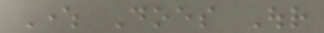Where Does Our
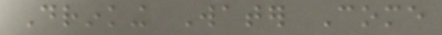Drinking Water Come
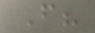From?
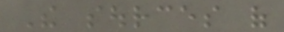The sources of
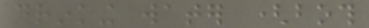drinking water (both
